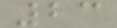23
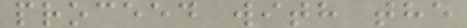proceed with the
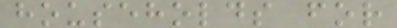households for
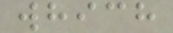which
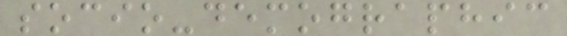socio-demographic
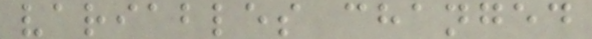variables changed
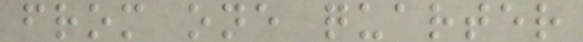from one quarter
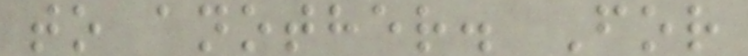to another. For
